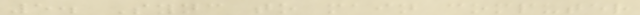5. Sync to main computer
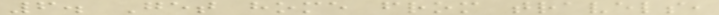6. Get home from travels,
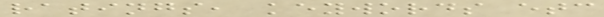ratings, keywords etc
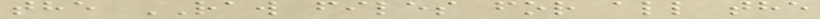the RAW files for all the
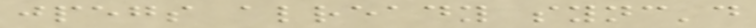jpegs already sync'd
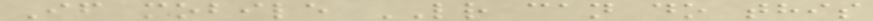If mobile LR can do this
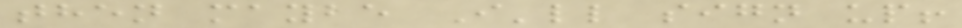then maybe I'll sign up!
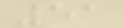51
